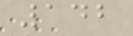142
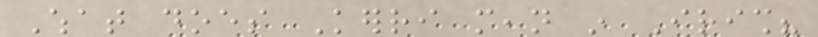What does Kerri mean in Irish?
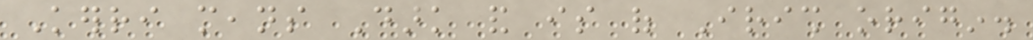Kerri means Dark and is of Irish origin.
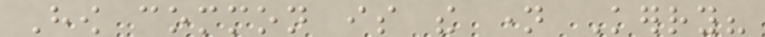How common is the name Kerry?
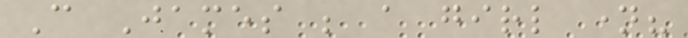Can James be a girl name?
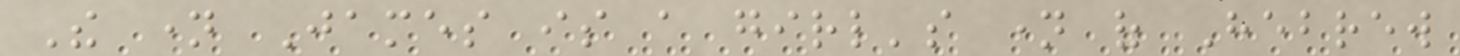The name James is a girl's name of Hebrew
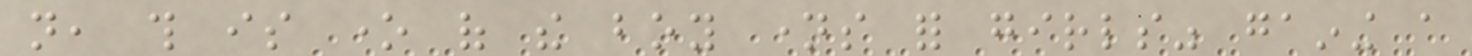not, this is one of the boy names for girls" gaining a
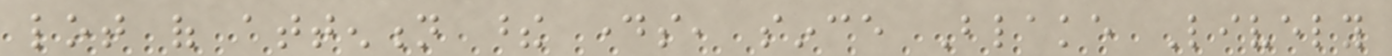lot of attention these days, since Blake Lively
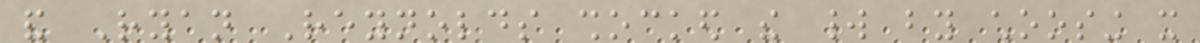and Ryan Reynolds shocked the world by choosing it
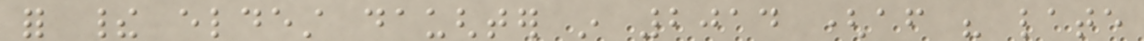for their eldest daughter in 2014 (after his late
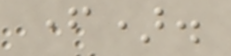father).
